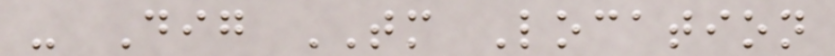- Dig TM Location
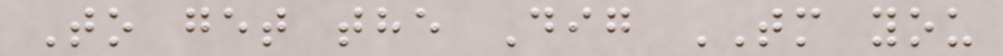To get the Dig TM you
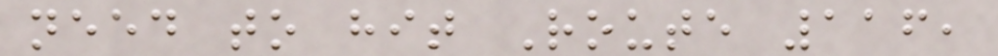need to hit Route 116,
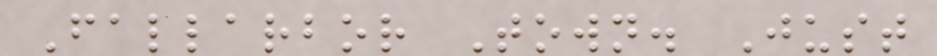Fallarbor Town. Just
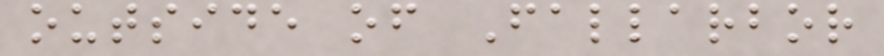outside of Fallarbor
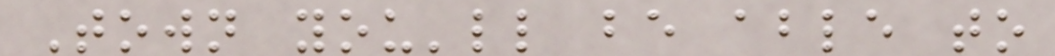Town you'll be able to
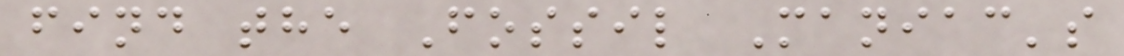find the Fossil Maniac's
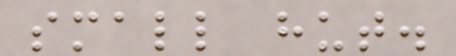small hut.
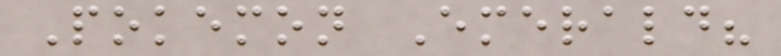Pokemon Emerald?
